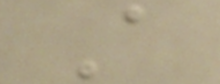A
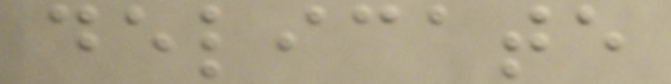delicate
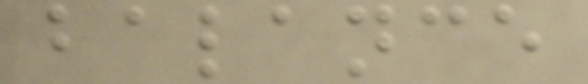balance
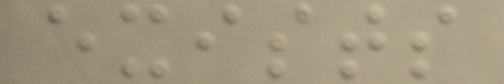exists
